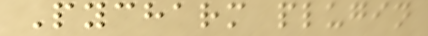Pycharm plugin
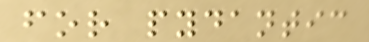for pydantic
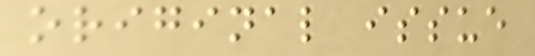original issue
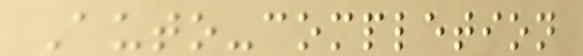Auto-completion
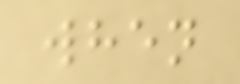when
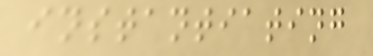instantiating
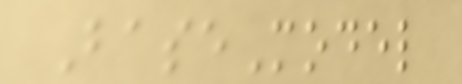BaseModel
